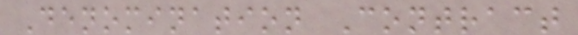Denomination Contract
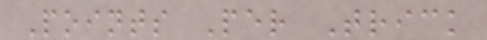Points Per Trick
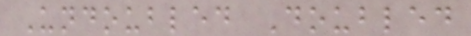Undoubled Doubled
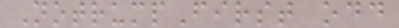NotrumpFirst odd
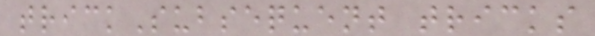trickSubsequent tricks
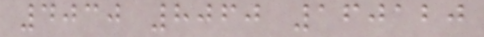4030 8060 160120
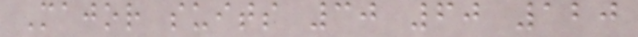Major suits 30 60 120
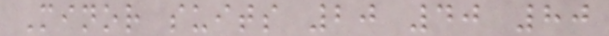Minor suits 20 40 80
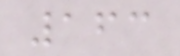163
